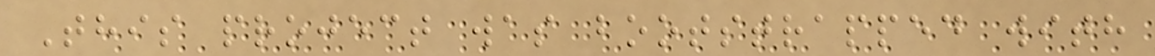This project was bootstrapped with
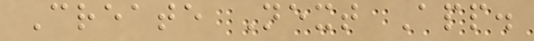Create Next App.
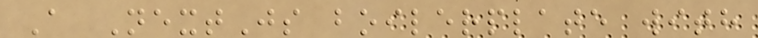A NextJs boilerplate with
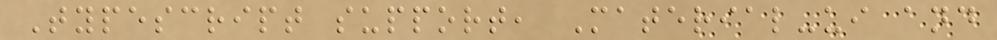Typescript support, Material-ui and
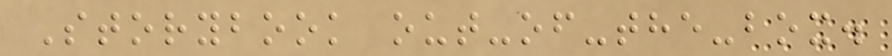Storybook out-of-the-box.
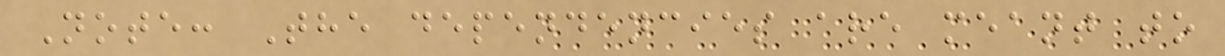Note: The dependencies are meant to
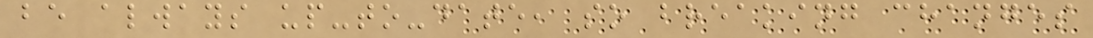be always up-to-date, so breaking changes
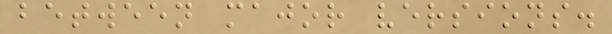between major versions.
